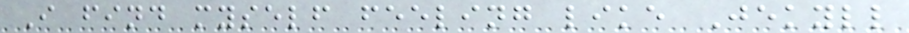I find myself feeling like Jekyll
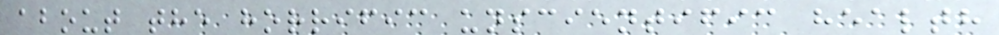about the horrific unscientific health
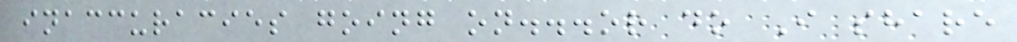inaccuracies going on...or do I share
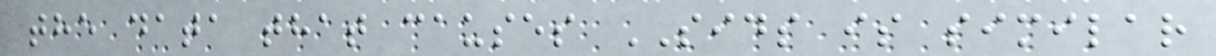the data that causes SIDS is similar
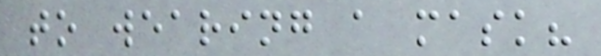to wearing a mask?
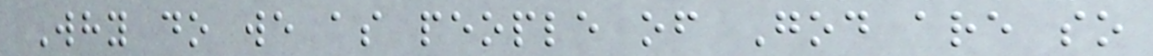Why do we as people of God are so
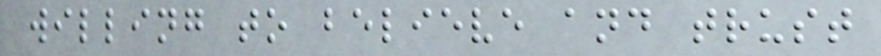willing to believe and trust
